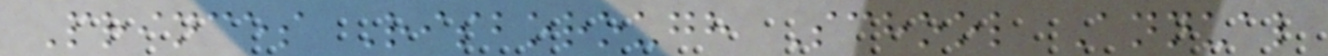Princes Risborough School Annual
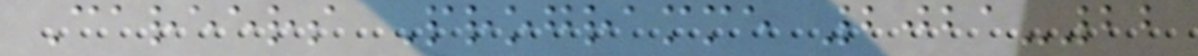Careers Programme 2021-22
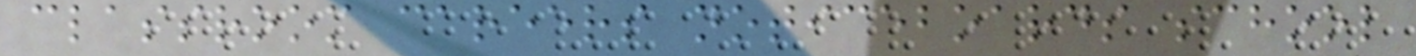classroom careers noticeboards school
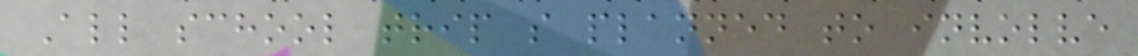All school trip s planned to involve
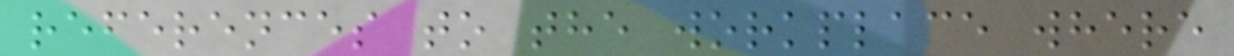references to the workplace where
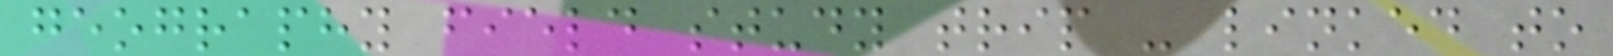geography field study trip - linked to
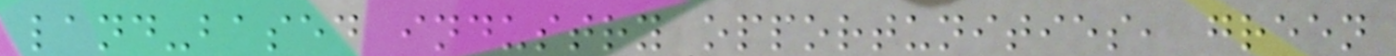land-based industry opportunities, green
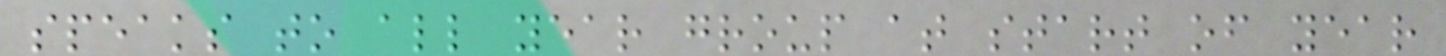speaks to all year group at start of year
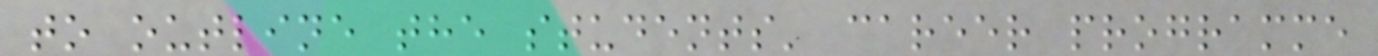to outline the students' career programme
